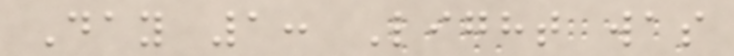Day 1: Light was
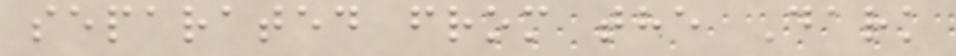separated from the Dark
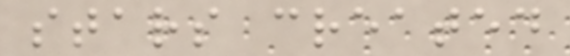stars created
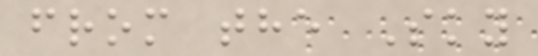from the Sky
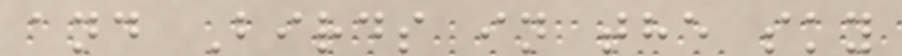and Birds in the sky
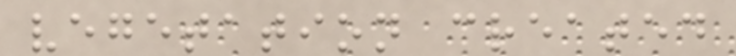vegetation created
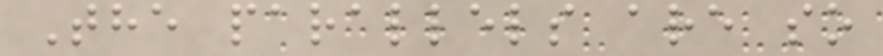The parallels are so
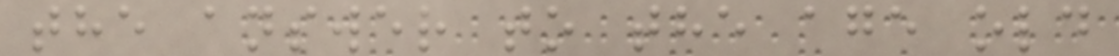the answer to the age old
